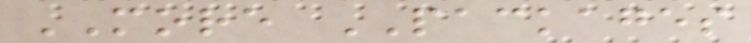MORE PACKAGES
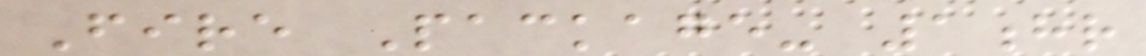Fire Package- 1hr
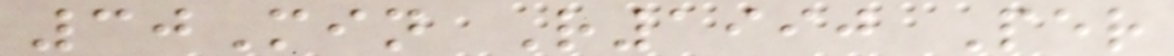30Min R1990 Per
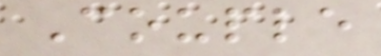Couple
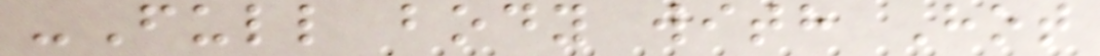-Full body with Hot
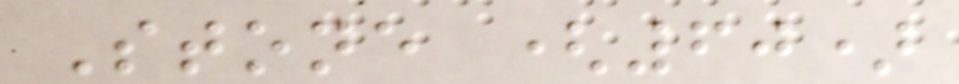Stone (60)
